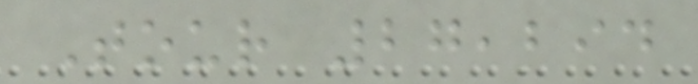Tour 27,294
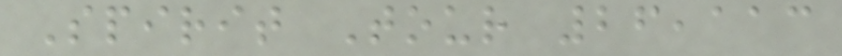Spirit Tour 26,113
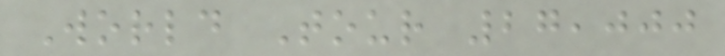World Tour 27,000
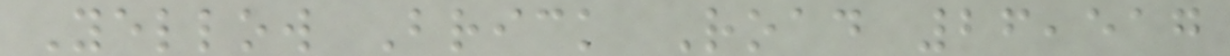Yellow Brick Road 26,517
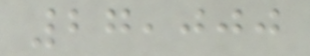27,000
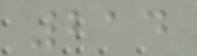214
